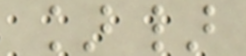]}
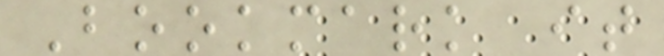Bookmark it
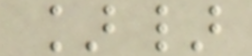]}
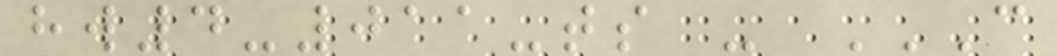hw4-011-ts - C
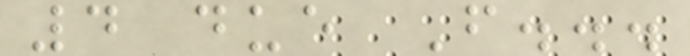4 due F...
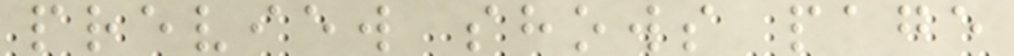preview shows page
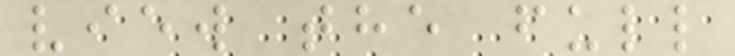view the full
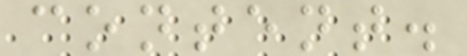content.
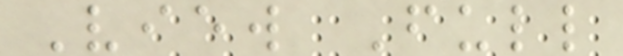View Full
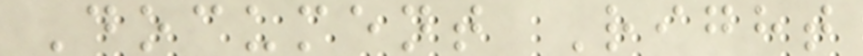Document Right
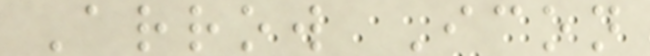Arrow Icon
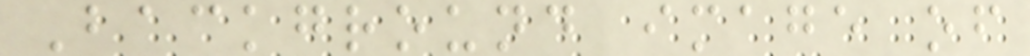Background image of
